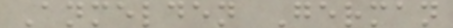Anmelden German
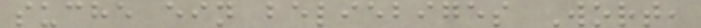suche ein beliebiges Wort,
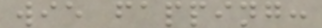wie fapping:
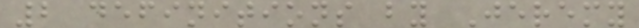2 definitions by Jeremy
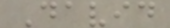David
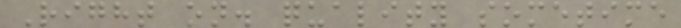Right on. quality sometime
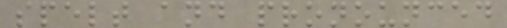spelt and pronounced
